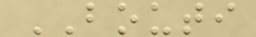BOUTI
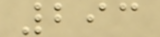293
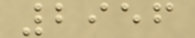2956
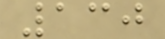130
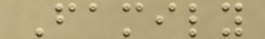Family
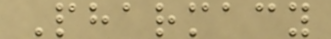Pharmacy
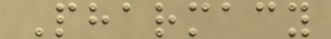Pharmacy
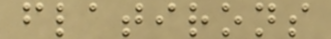flatirons
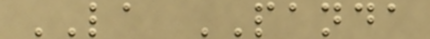LA PANDA
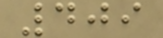409
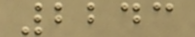2243
